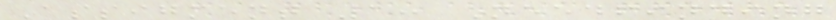Assigment 1: Needfinding
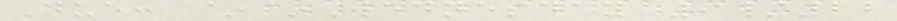Due: ~~Wednesday 9/22
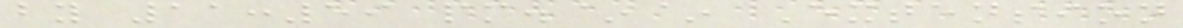by 11:59 pm.~~ Extension
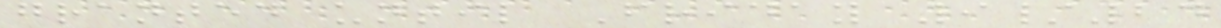granted until Friday 9/24
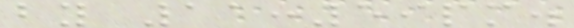by 11:59pm.
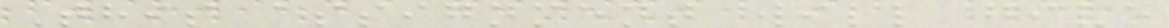This assignment will give
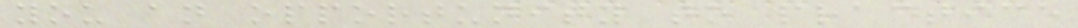you an opportunity to practice
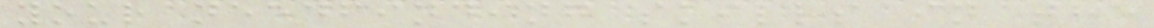your needfinding skills in the
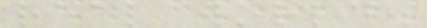real world.
